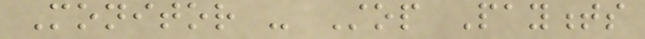Monitor - Stop Payments
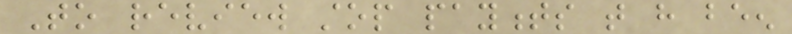To review stop payments that have been
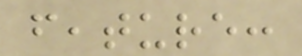feature:
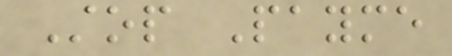Stop Payme
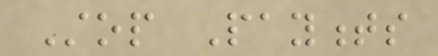Stop Payments
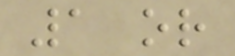1 or
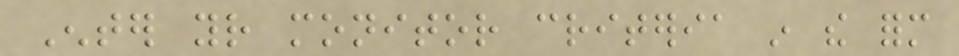Enter your monitor criteria in the form
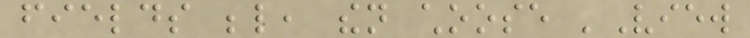fields below, then choose 'View
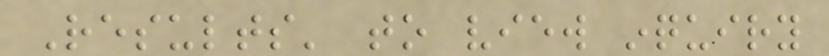Results' to view inquiry
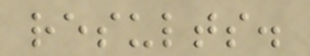results.
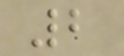2
